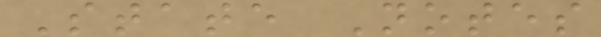State Notes
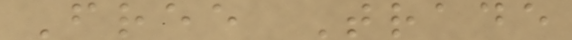Free Trade
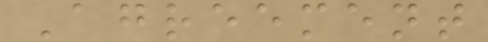Agreement
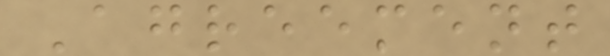Agreement
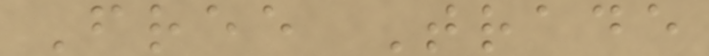Free Trade
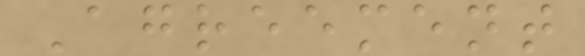Agreement
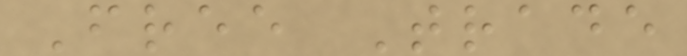Free Trade
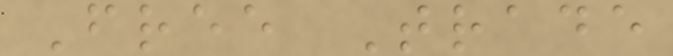Free Trade
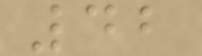42
